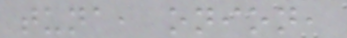tuna, onion,
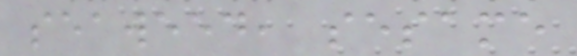seaweed, sesame
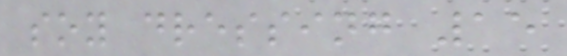soy dressing 15
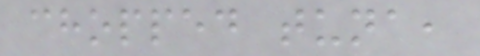chopped tuna,
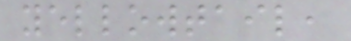yellowtail,
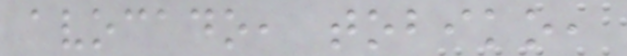avocado, tobiko,
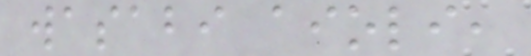wasabi aioli,
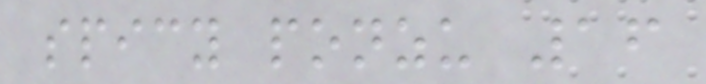spicy ponzu 16
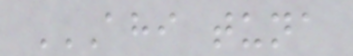AHI TUNA
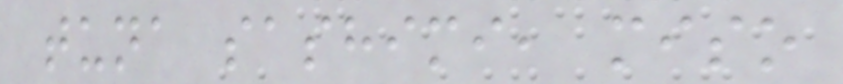tuna sashimi, miso
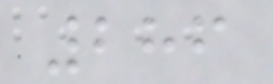286
